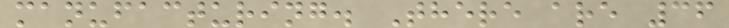manufacturing. There are 36
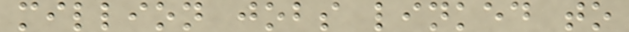million jobs linked to
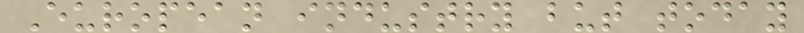European industry but today
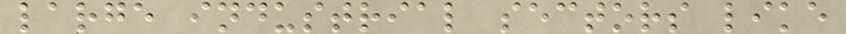large industrial sectors like
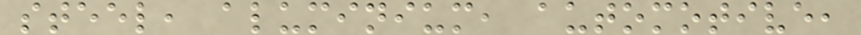steel, aluminium, automotive,
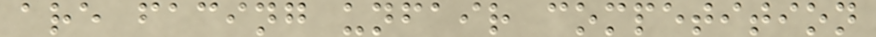are facing unfair competition
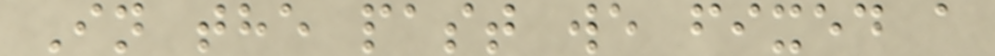In the past we fixed a
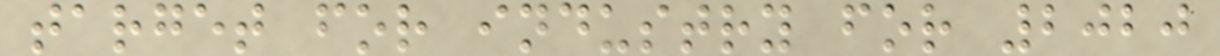target for industry for 2020
